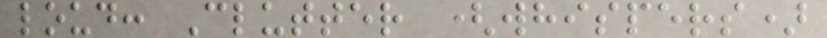loud: Clutter (whispers)
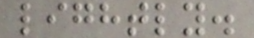lightly.
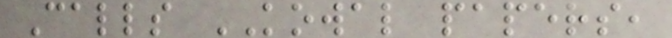Calls KOWAL papers,
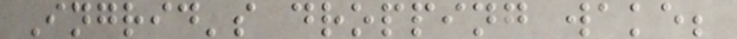Ingrid's dropping wake;
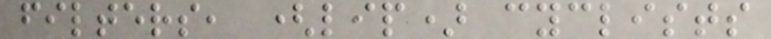filters, (lip) cyclists
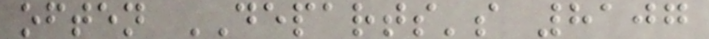often DEPARTS's 8107
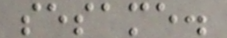sesame.
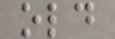old
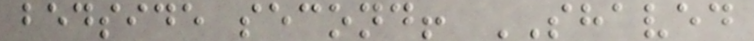bedside second! SHAVED
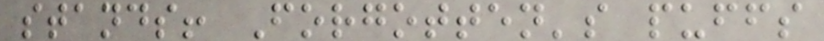stands! Forgotten's puffs
